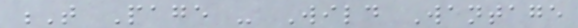T Page - Wild Wantage
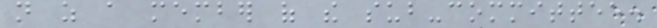not as a member of the sub-committee.
